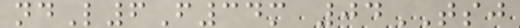ndL6F34m 04TSJ
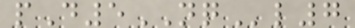pD5NQl7
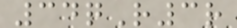34qR3r
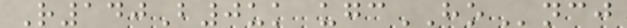R140B0uk ugcHOncj
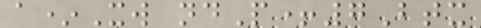a*Xw ndP+7Btx
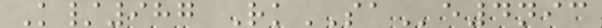K/987 RkSAe4nic
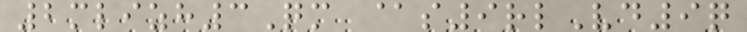2mlizh3Qm @s9rlVd9q
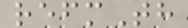refmTh
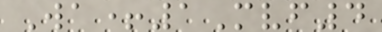Wa+1Mvf4
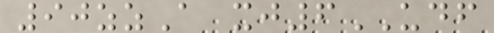90zzA xj6UDF
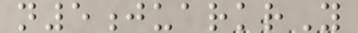n5juarkrY
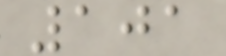101
